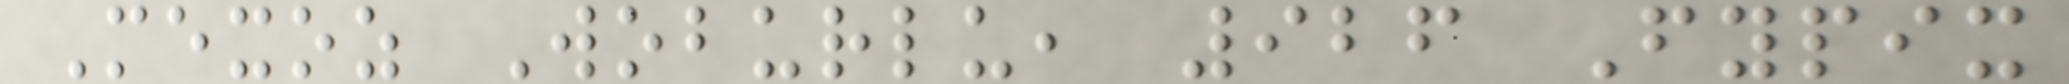Mexoz Woburlu, 926 Fypix
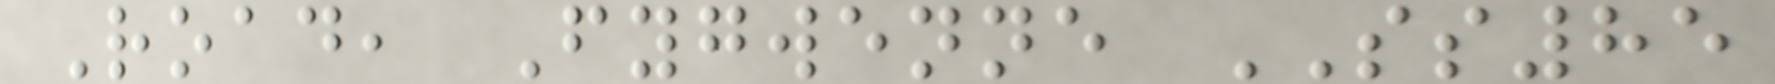Road, Fygwenne SS85
